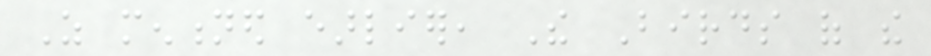As mentioned earlier, The Birds of the
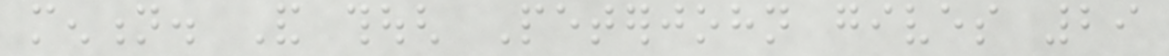mention. And though Peterjohn gives 29
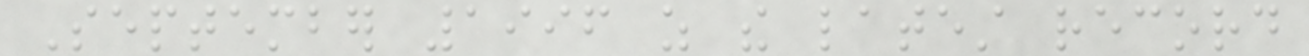September 1996 as the latest record
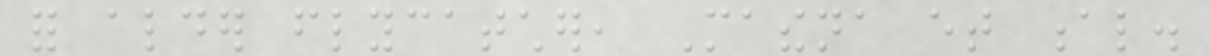for alder flycatcher, Mathena et al.
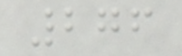276
